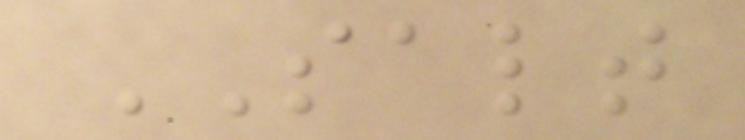SALT
